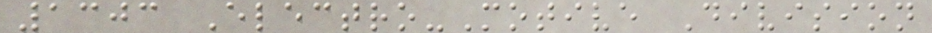1303 Electro-Motive Division
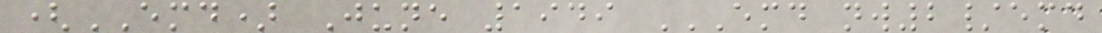(EMD) June 1949 EMD NW2/EMD
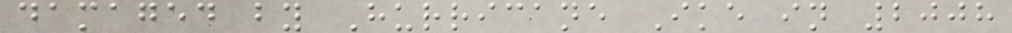damaged by Hurricane Ike in 2008
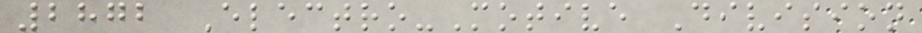2872 Electro-Motive Division
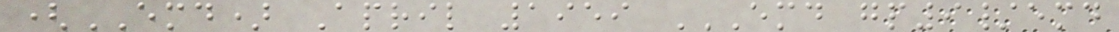(EMD) April 1959 EMD GP9/EMD
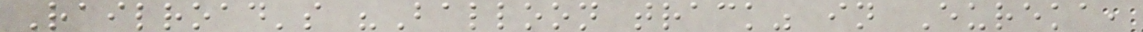Railroad's "Balloon track" in Eureka,
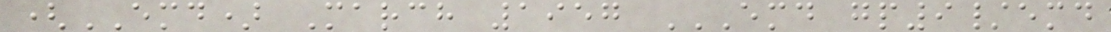(EMD) March 1957 EMD GP9/EMD
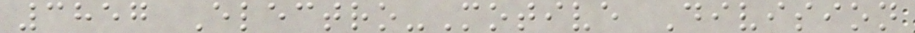3857 Electro-Motive Division
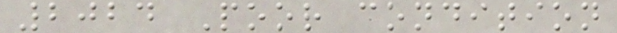2024 Poor condition
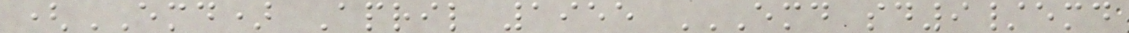(EMD) April 1955 EMD SD9/EMD
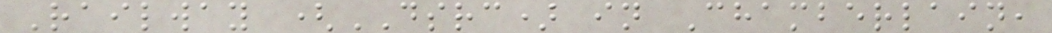Railway (DSRC) in Chamberlain,
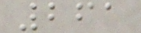261
